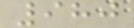980
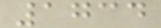1734
